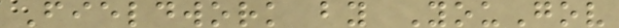Fieldwork by YouGov
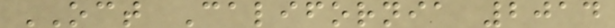OCT California 2014
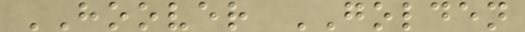HOOVER GOLDEN
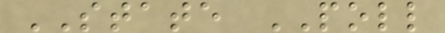STATE POLL
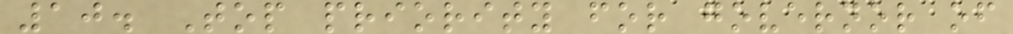10. Top priority for governor of
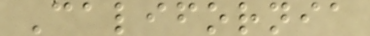California
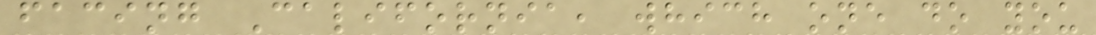facing California, which one do you
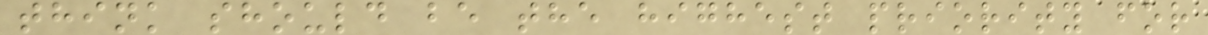think should be the highest priority for
